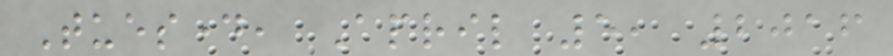Tuesday, April 5, 2016
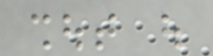shout out
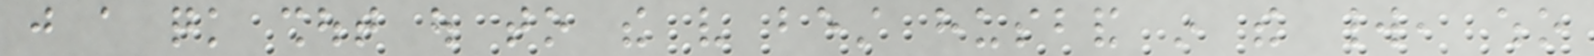just a quick shout out to the very best husband in the world, who
